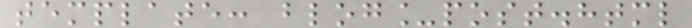template: blog_post.html
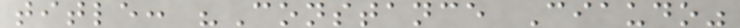title: "Constance Ciaudo"
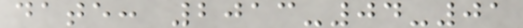date: 2013-04-01
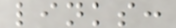links:
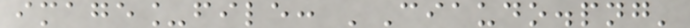image_file: 'Ciaudo.png'
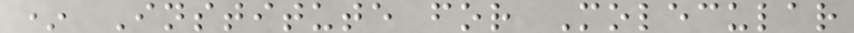* Institute for Molecular
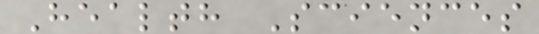Health Sciences
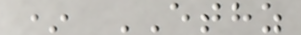* ETHZ
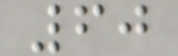60
